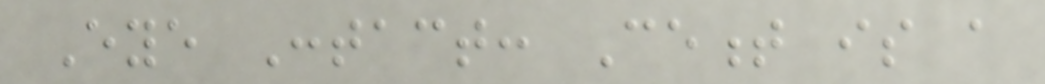Eye Contact: Cement is a
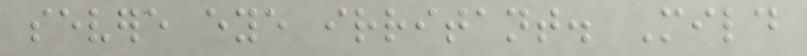severe eye irritant. Mild
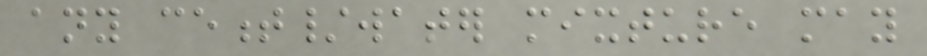any cement/water mixture may
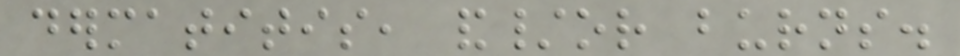dermatitis, and/or burns.
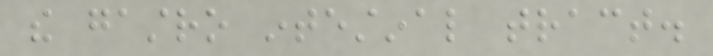the gastro intestinal tract.
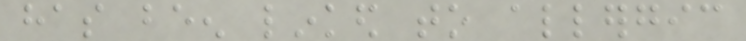has been linked to allergic
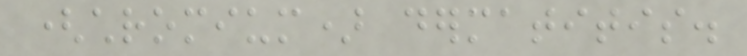(chromium) dermatitis.
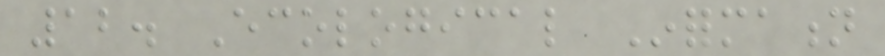12. Ecological Information
